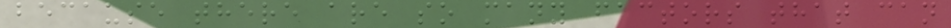because there are so many factors that can
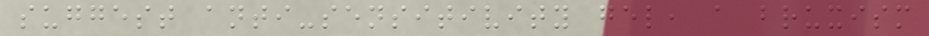suggest anti-sensitivity gel, a bruxism
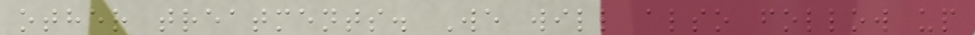other treatments. We will also follow up
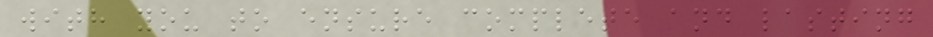with you to ensure complete and lasting
